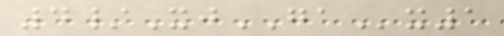4/XjGAx1
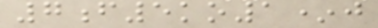7f5ko1*j
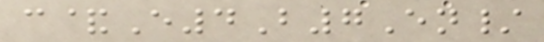c&E4B7En/
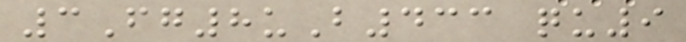3Fg8uB433 qu9
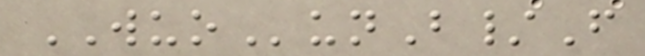WUOunB/F
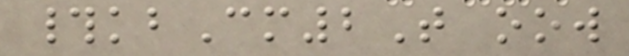#kbCm2T oow
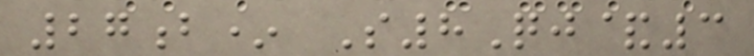27b* S8Qj&3
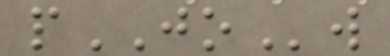pJOw
